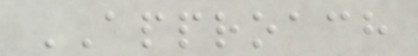APPROACH
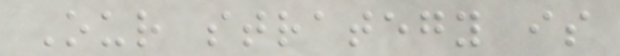Our strategy is
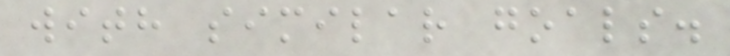with similar goals.
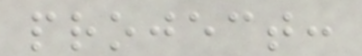project:
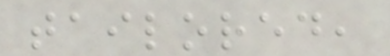tailored,
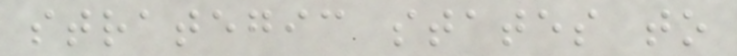strategic states to
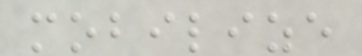mobilize
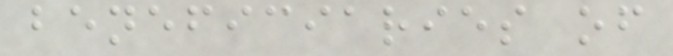beneficiaries of
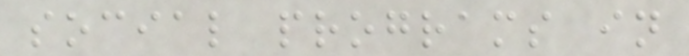social programs in
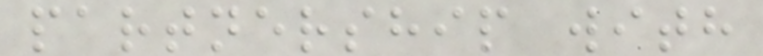partnership with
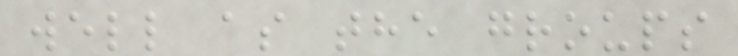well as the groups
